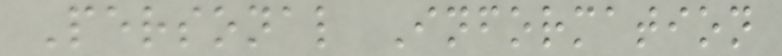Personal Information
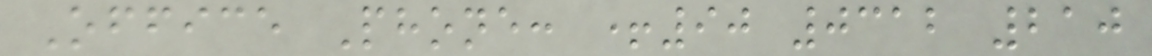Office Phone: +90 0312 210
